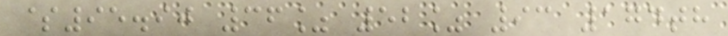$95.90 36% 52% 93 174th
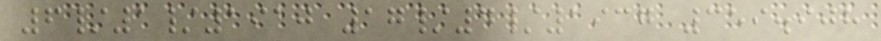6/1/1910 17/4/1937 359.908
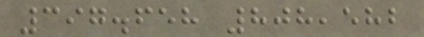397.658 808,582
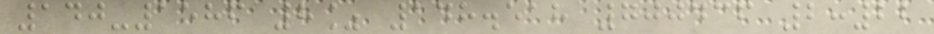140-1586 8% 148.518 700436 2:22
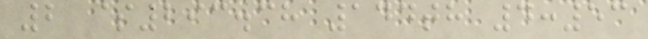2 $293.38 144th 4:53
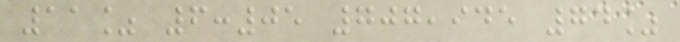11% 6:05 707,945 74%
